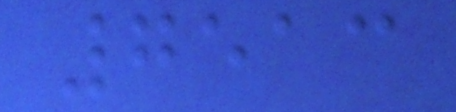7513
